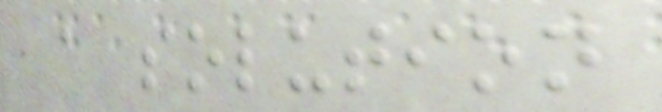a solution
